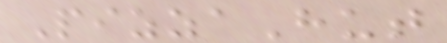PizzaHut
